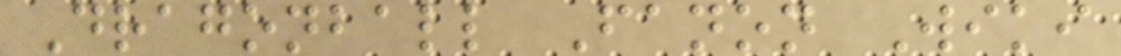Dragonball Fanon Wiki
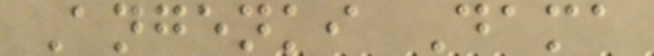Angenki Dama
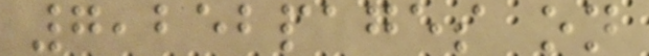7,252pages on
